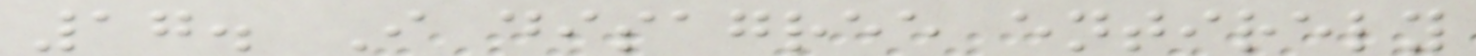17. I disagree entirely
